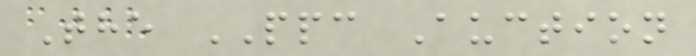The PPC Auction
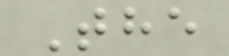The
